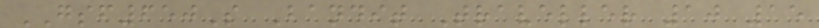GSF650S Bandit Traveller 10 15
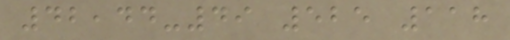42,44-49 525 118
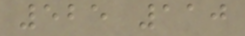525 110
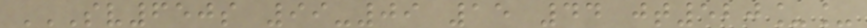SV650S 99-09 15 44 JT520__
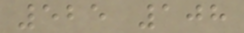525 108
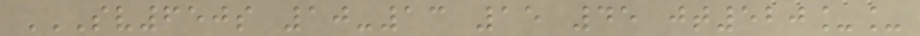SV650S 10-13 15 45 JT520__
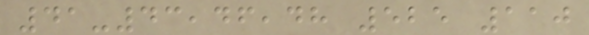41-43,46,48 525 110
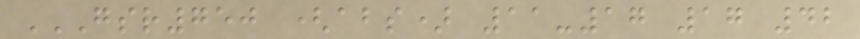GSR750 (ABS) 11-17 17 42
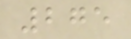275
